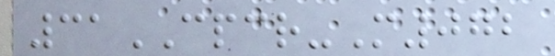31CPCR-M072
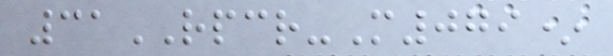31RPCR-M079*
